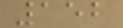152
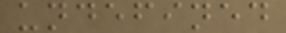undefined
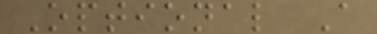Optional A
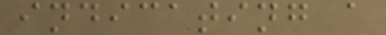indicating a
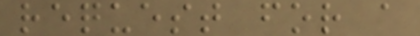request for a
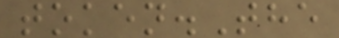token.The
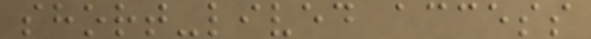short-lived access
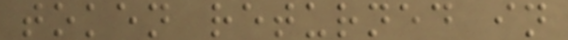token returned in
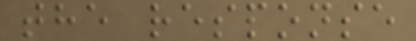the response
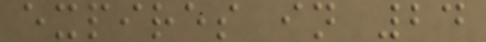expires in 24
